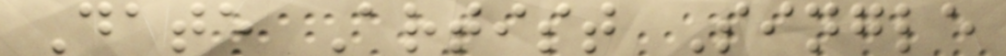Date Artist Single
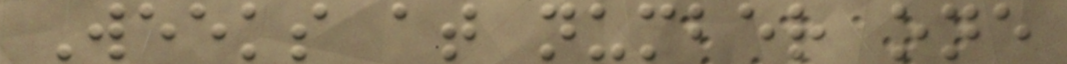Weeks at number one
